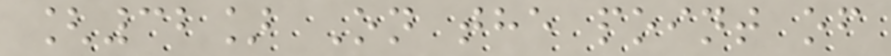[32] On the point of
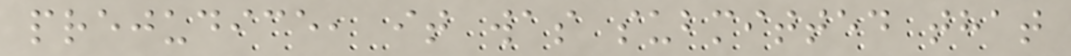prejudice, it was submitted that
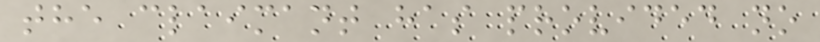the claimant has provided no
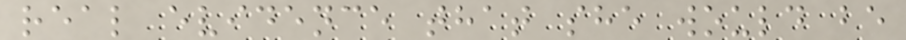real evidence that she would be
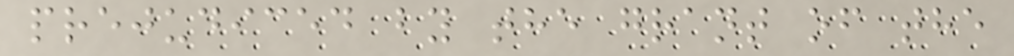prejudiced by the grant of the
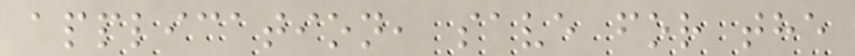application, save for the
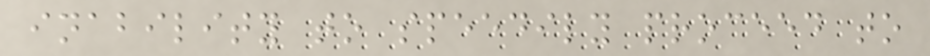inability to speedily proceed to
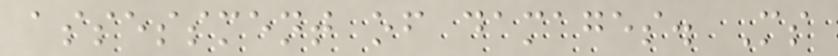assessment of damages. Ms
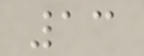13
